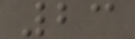23
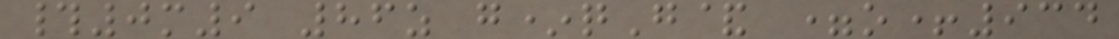#0m9 86z g*qG& =o+934
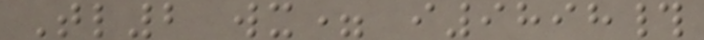Tl2 wx= i9898#
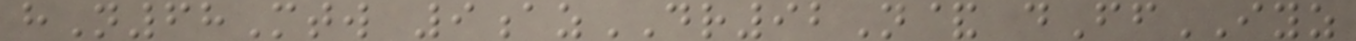hN68Mtw 9azDR92N& dFfIYZ
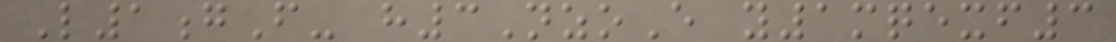L1gF- h3NzoE y1mqexf3
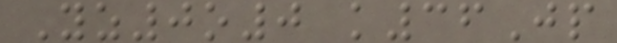Yz0o0 k36Jp
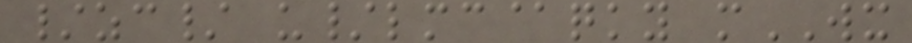/zc/ u/lmc@qky mWX
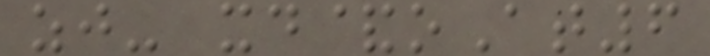zj- xd&oAt6
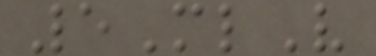5MlV
